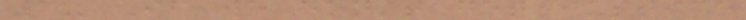1- If we don't get justice
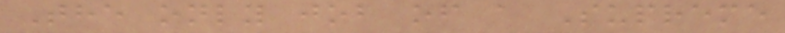The only job of a Supreme
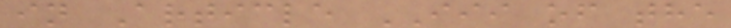in Article III of the
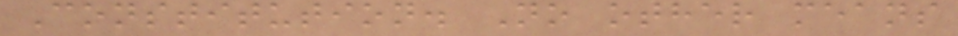Constitution. No other means
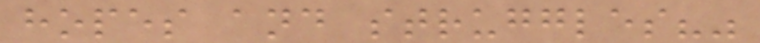hopes and struggles?"
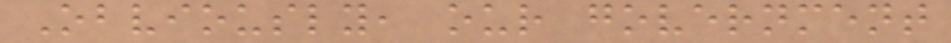Obviously, our government
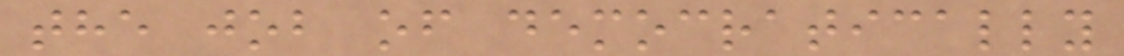the job of democratically
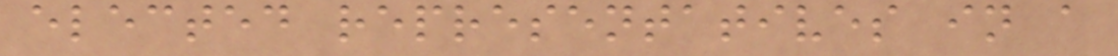elected representatives in a
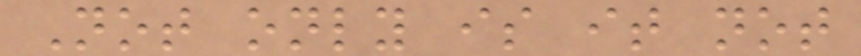Not only is it not
